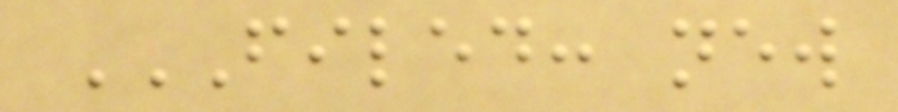FILED: NEW
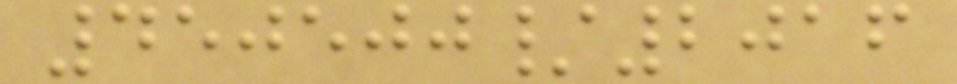450500/2016
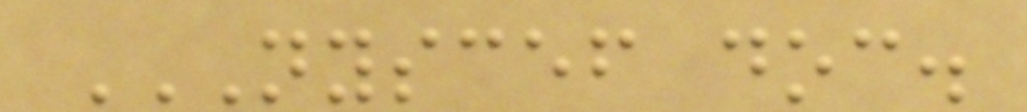NYSCEF DOC.
